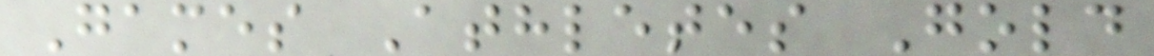Games Athletes Gold
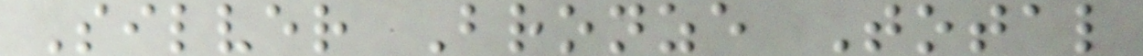Silver Bronze Total
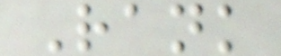Rank
